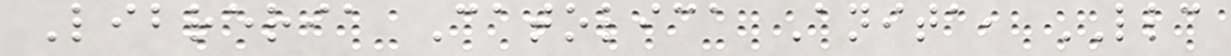Libreria Catolica Anita, LLC
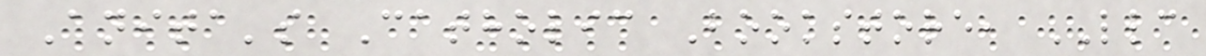Anita's Catholic Bookstore, LLC
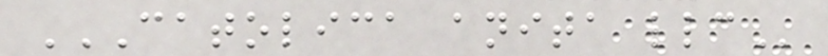CATOLICA ANITA LLC
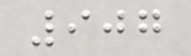907
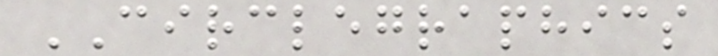CIRCLEGRAPHICS
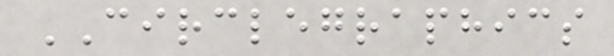CIRCLEGRAPHICS
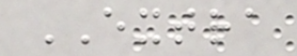EXTRA
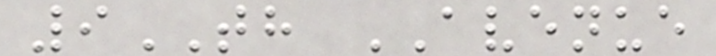9TH AVENUE
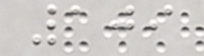109
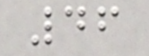46
